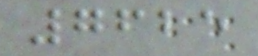7625
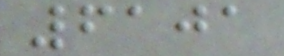6101
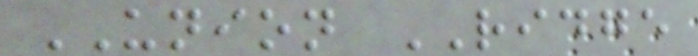UNION RIDGE
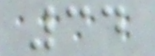34
